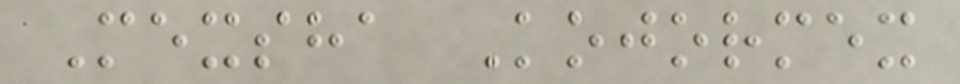Mexsha Kojormex
